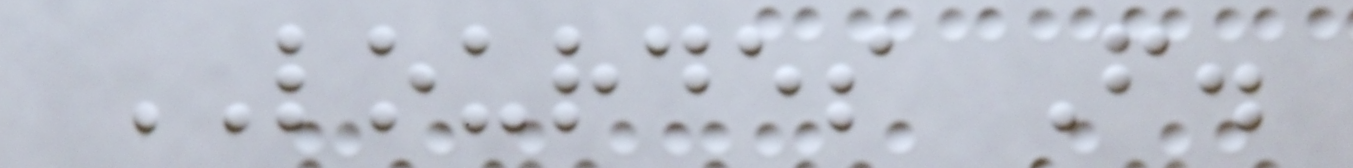LOURDES F.
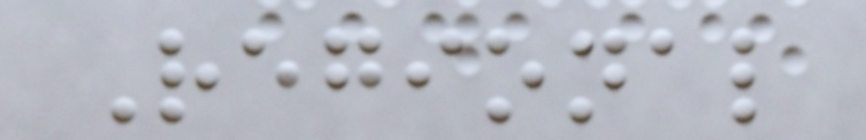Regional
